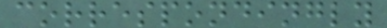correspondingly
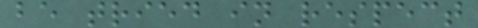be tried in respect
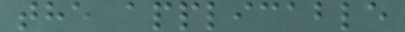the applicable
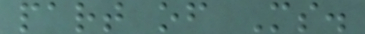part of Ms.
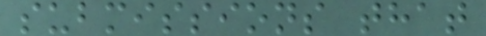submissions that
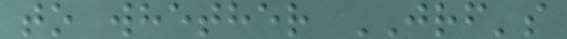to whether JRF's
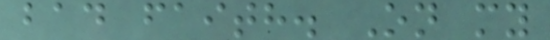bad faith. On my
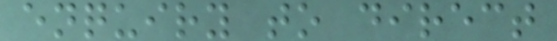enquiry to direct
